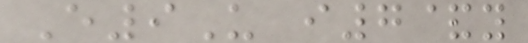E9U i7&y
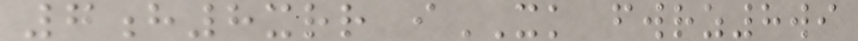7h8xrr iXK fwrz8wi
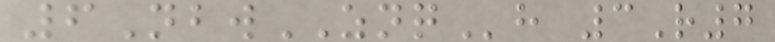6NbwZNQh 3R7
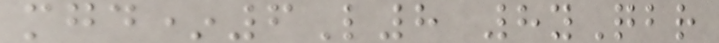mgd*6L8 8yQbr
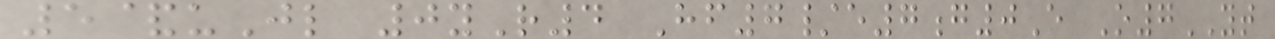5&uJl 0yR4 Hf7/e7g0E O7YT
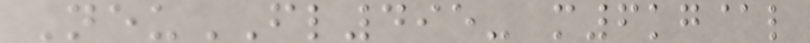NeuFL495- m6kg@l
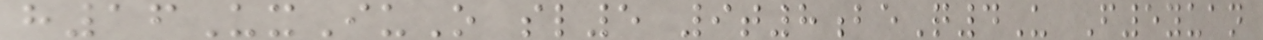h16UxIuO sl5 9t8beQ4U F5yuan
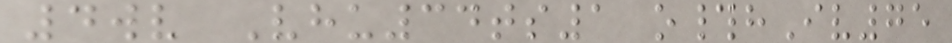4wv Vhu34ts1 o#hIv75
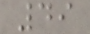49
